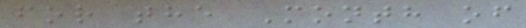for the Month of
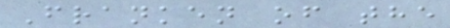Franken of the
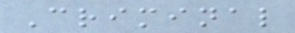Criminal
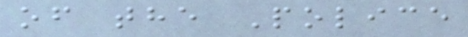of the Police
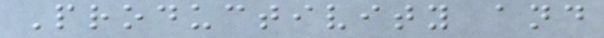Productivity and
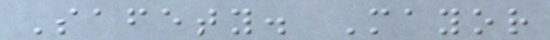Safety. Mayor
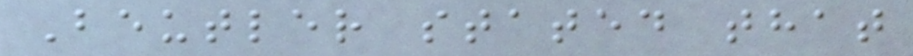Beutler stated that
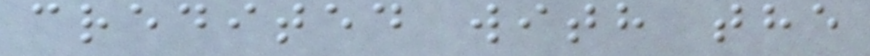credited with the
